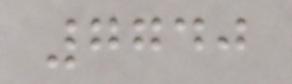7740
